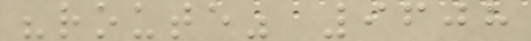"route" 9608
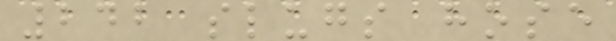242 slugs hose
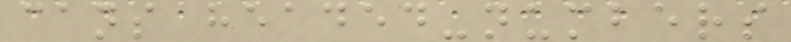cans headed-numbers
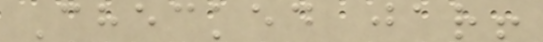Checked jar!
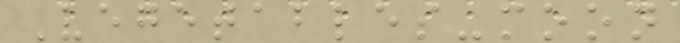Vegetables-moon
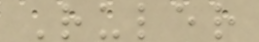Ruler
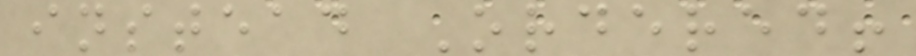instead Ordered!
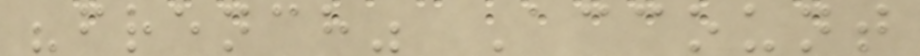"french" Account
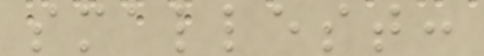smallest:
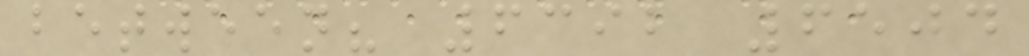between? 6392 6504
